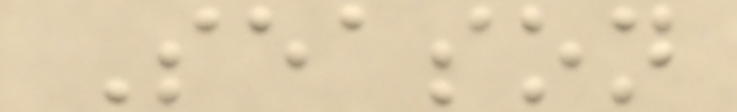Season
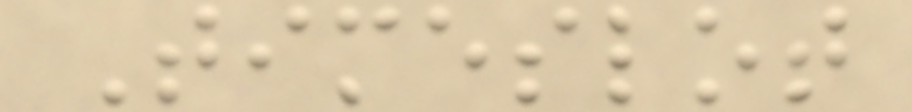Timeslot
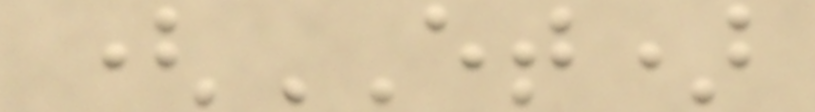(ET)
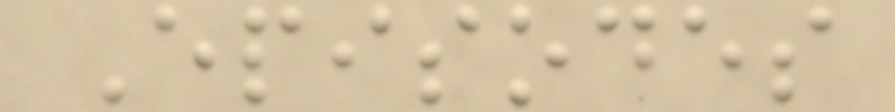Episodes
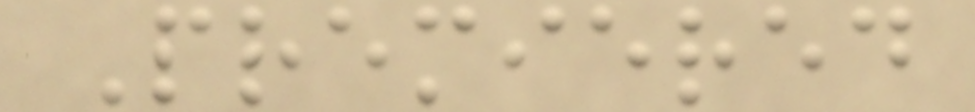Premiered
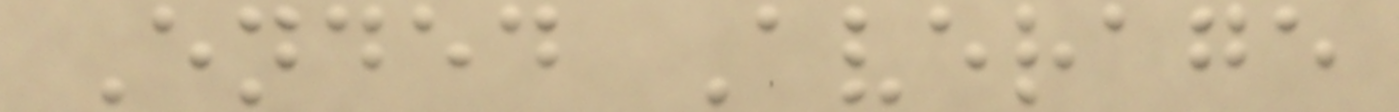Ended Average
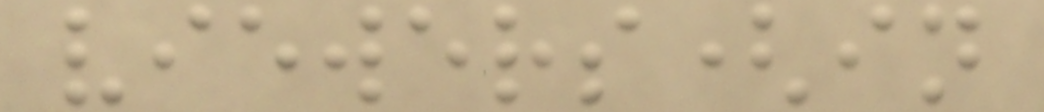viewers(in
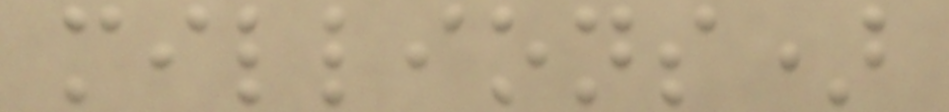millions)
